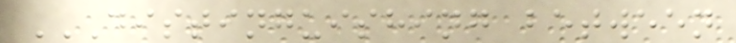DISTINGUISHING BETWEEN
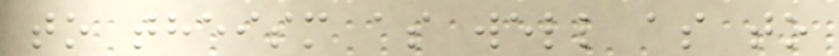to theism as well as to
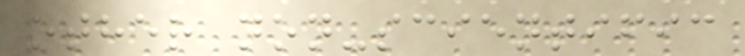other non-scientific
